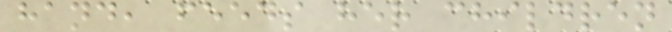hand, feeds her children
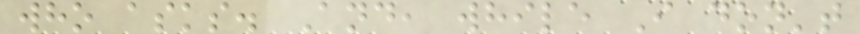who asks. And, while I don't
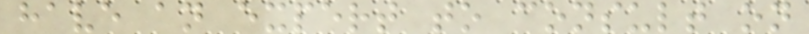have an expert to consult on
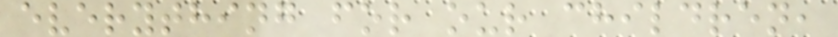everything for our children,
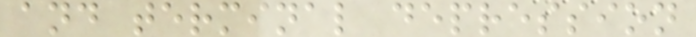and terminal depression
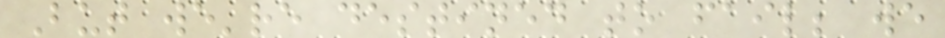But we're destined to fail; we
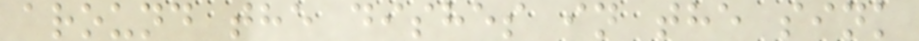around the dishes in the sink
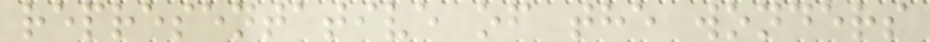representative of the wonders
